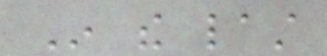In the last
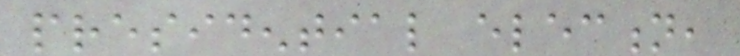presidential election,
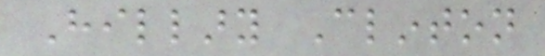Hillary Clinton
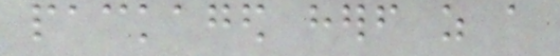packaged herself as a
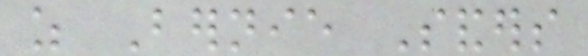as Bernie Sanders
